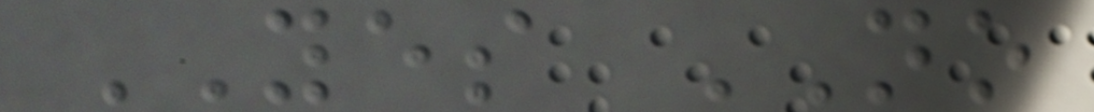YES NO
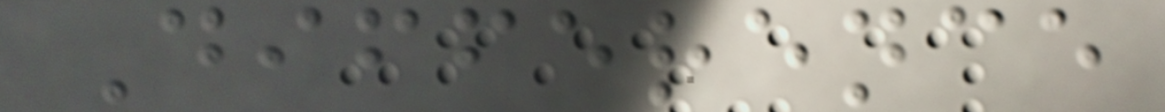Difference
